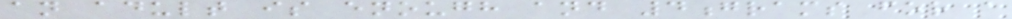an adult is enough and 4grams for a
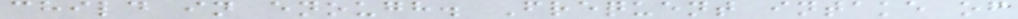child in enough. Frequent intake of
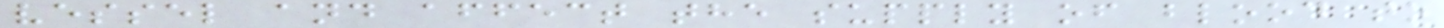vessel and affect the supply of blood to
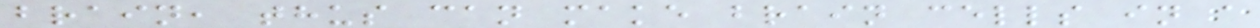brain, thus can make brain cells in a
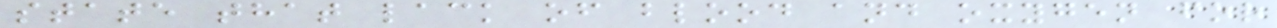state that lack of blood and oxygen for
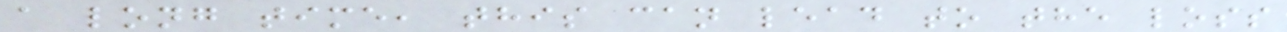a long time, this can lead to the loss
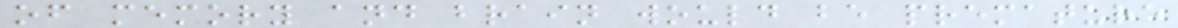of memory and brain would be premature
